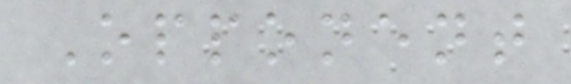Opponent
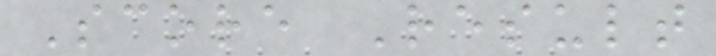Score Result
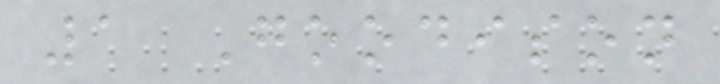1 Goodison
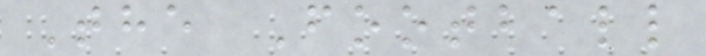The Football
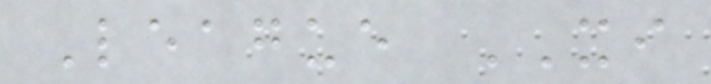League XI
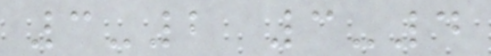3-2 3-4
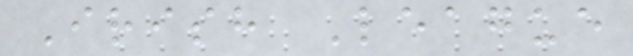Irish League
